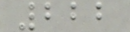222
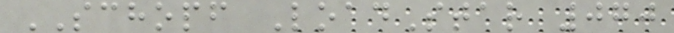SCHOPF LoadStar 070
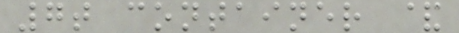7t container &
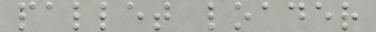pallet loader
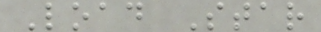Load Star
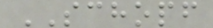SCHOPF
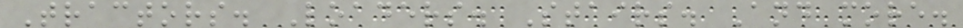Tractors. Loaders. Stairs. And more.
